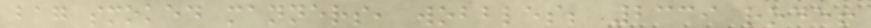bag smoked manners, wobbles; 2339 rode!
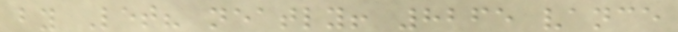by Let? neatly! 8265 vance
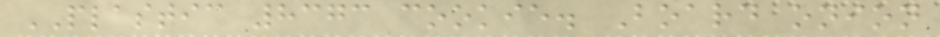PLASTIC 8373 cookie. Board onion
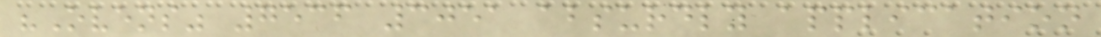"Ovens" 7536 3051 absurdly application
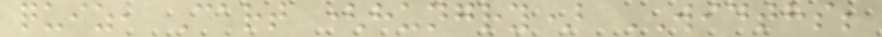quiz, Cart (hungry) WIDTHS;
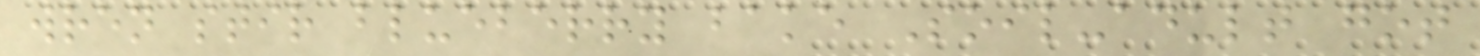wren stir blueberry bake Soil-adult got
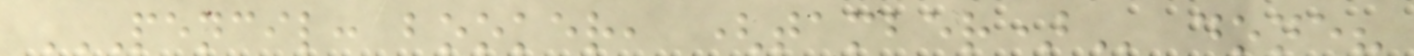PENCIL: BOOKER, (TAMBER) done?
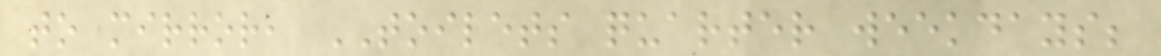to mirror, TOILETS quarter weekdays;
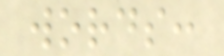words:
